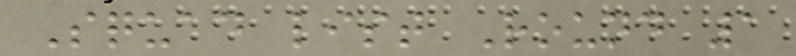Squad list Round 1
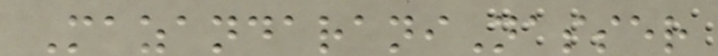MazandaraniNasser
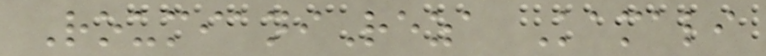RoumianiReza Kamali
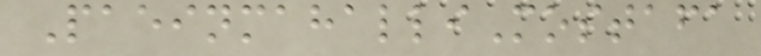PaeinmahalliMostafa
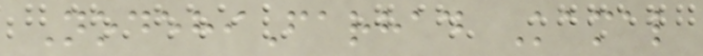NodehiFarhad Kamal
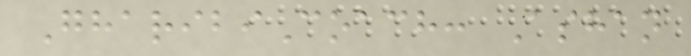GharibiCoach: Ashan
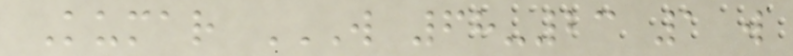Kumar W 68-23 1 W
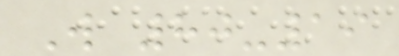W 80-19
